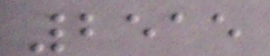2515
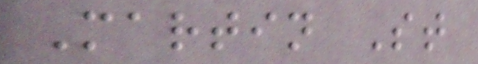Martin St
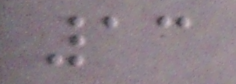13
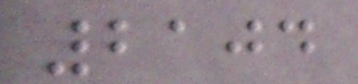2104
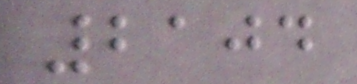2104
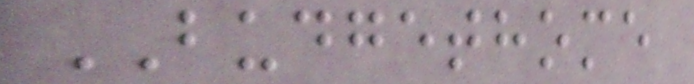BUDGETHOME
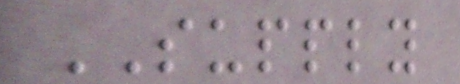SUPPLY
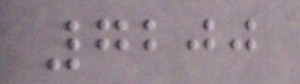7200
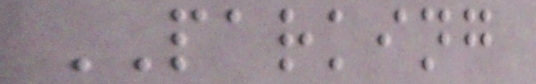PARKING
